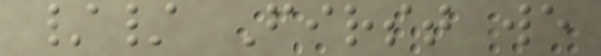// First we
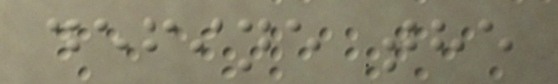define the
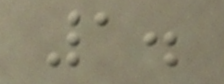1.
